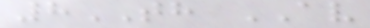8TH AV
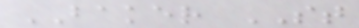BAKER ST
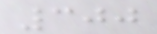300
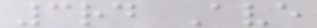3rd Ave
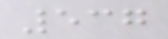537
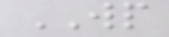WP
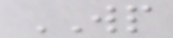WP
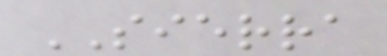SIERRA
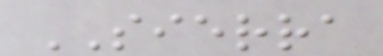SIERRA
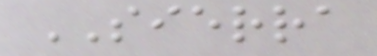SIERRA
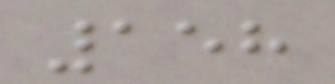158
